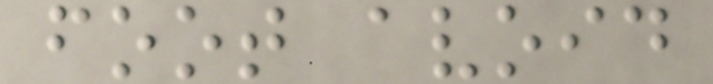foot avoid
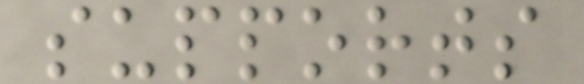supports
